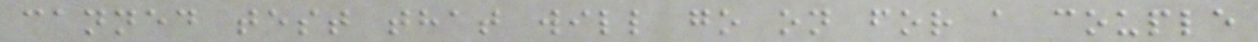canned test that will go on for a couple
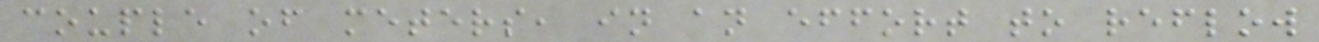couple of meters, in an effort to reflow
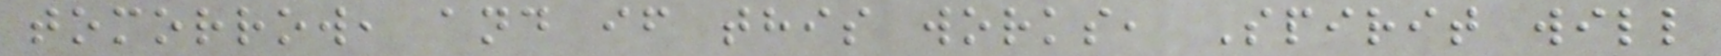tomorrow, and if this works, Spirit will
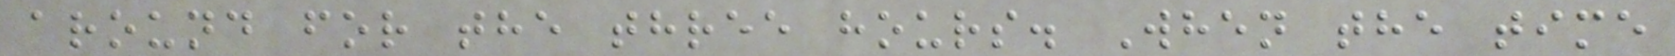around for the three hours. When the time
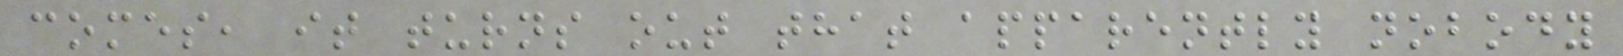comes, it turns out that apparently nobody
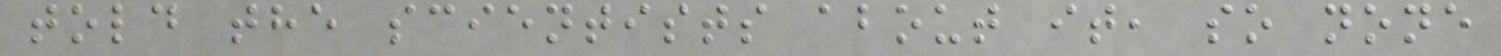told the scientists about it, so none
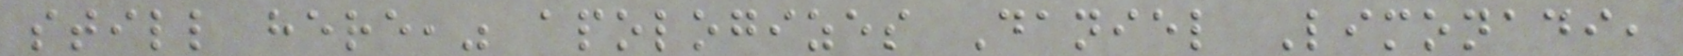still here," apologizes Daniel Limonadi,
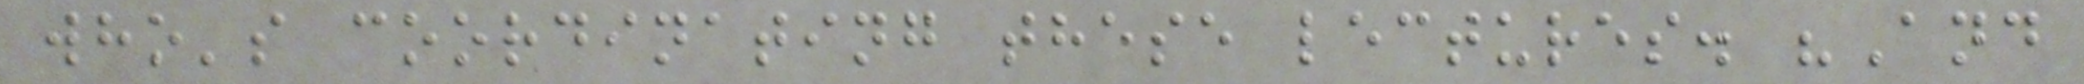who's coordinating these lectures. "And
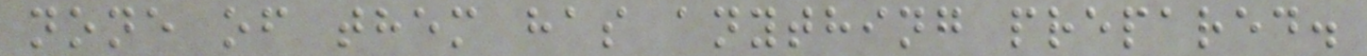none of them has anything prepared.
